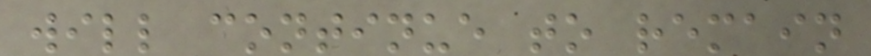will continue to remain
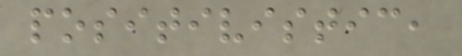positivistic,
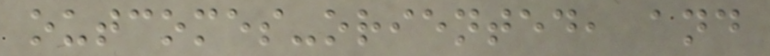outcomes-oriented, and
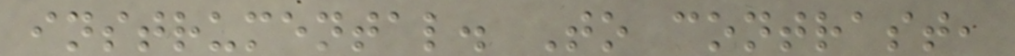instrumental. To contrast,
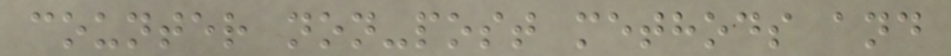counter non-post methods and
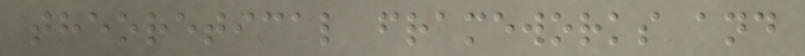theoretical frameworks and
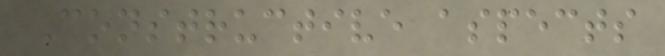Constructive aspects
